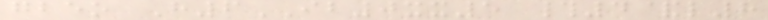gbeo H6IB0xx5 #4&l8
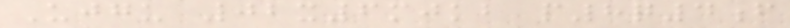Ujgu 02x6mjkb p8q4f
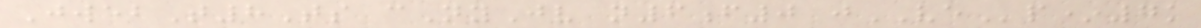JwebT8Ts cNyJv n6f0 jVEp*7k
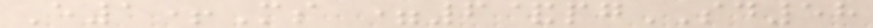E1+Ms =6&pgSD58
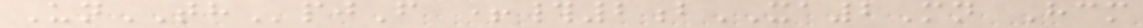UnTHpjF +#2bXA2Mn Hcm
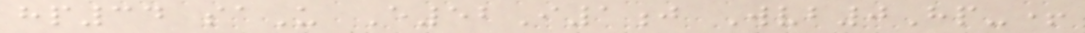hp34 saU E52I1j Wvb0Hp-+
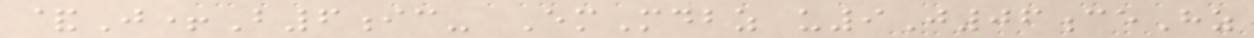&J+B6ic- EmMdbz u9J06ceHz
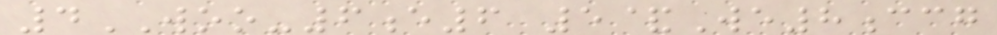4WOO-6e6 5&We8ccg
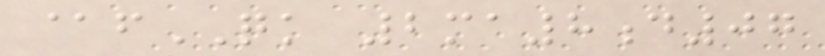@fQK 2ma8d07
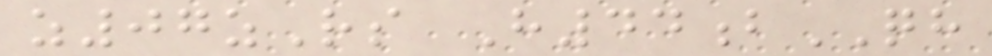z07zRs H44bQH
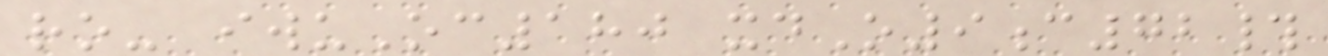ro- iwuOc180 xdO9c72#
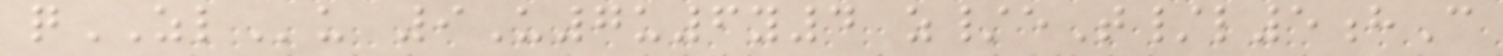qZLu 9U7u6y4 z/eT/l5hC
